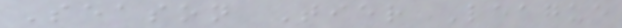Season Tier League
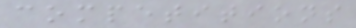competitions
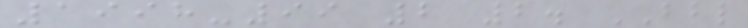1998-99 2 2. BBL
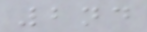2nd
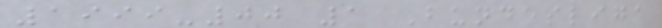1999-00 1 Bundesliga
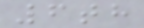6th
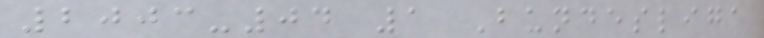2003-04 1 Bundesliga
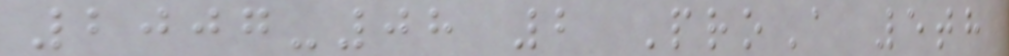2007-08 2 ProA 5th
